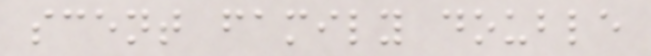scent family double
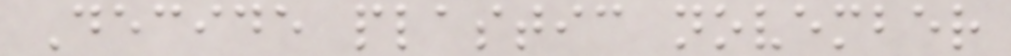Decide plastic november
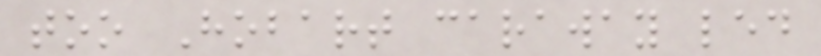too Hobart caraway led
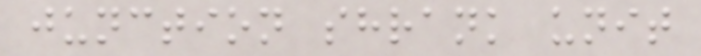junction shrank unit
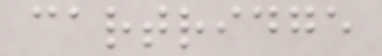cartridge
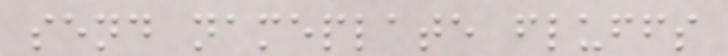send nameplate fluffs
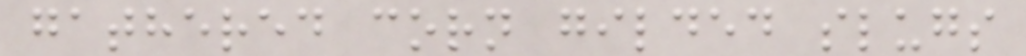gathered corn gilded slugs
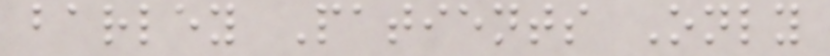barley Patients Only
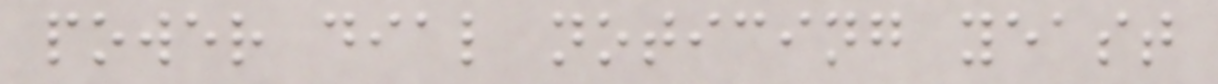power dial noticing yeast
